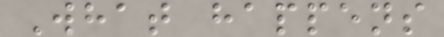What happens
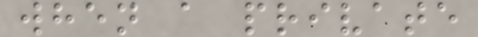when a private
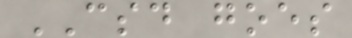CSD goes
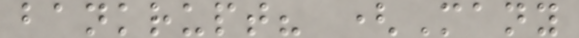bankrupt? (Many
